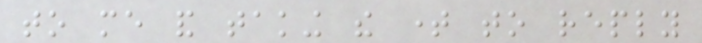to me and taking the time to reply
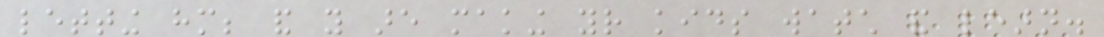letting him; and you are making your kids watch and learn.
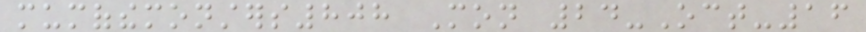mumofthemonsters808 Mon 24-Oct-16
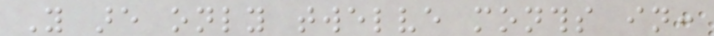You are only twelve months in:
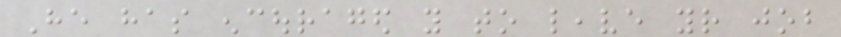He has encouraged you to leave your job
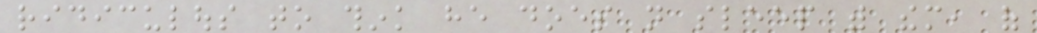ridiculous to think he does not sleep with them, of
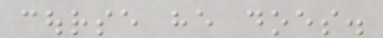course he does.
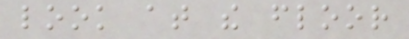look at the floor
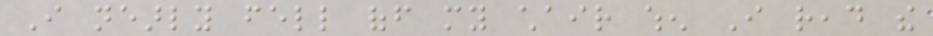I nearly fell off my chair when I read the
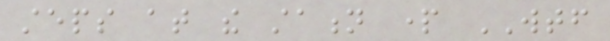steps at the station part WTF
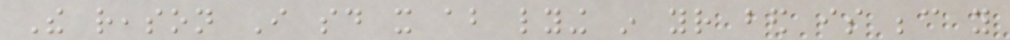The reason I said it about lying in your bed is because you
